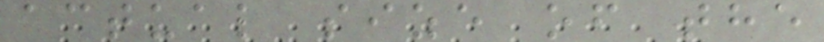actual size of the
